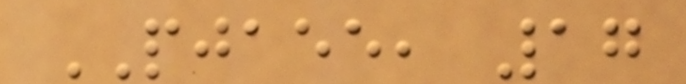PJAEE, 17
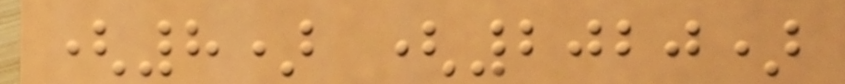(8) (2020)
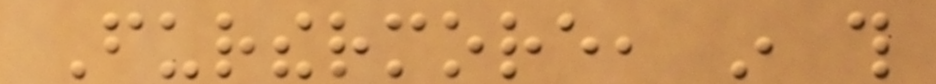Furthermore, in this
